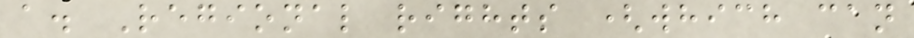a. Regional rights (which can
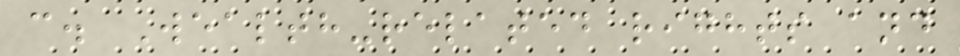c. Wealth-related rights and
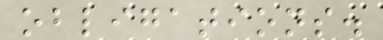obligations.
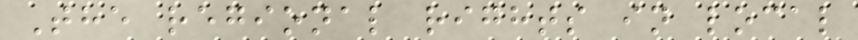The regional rights in local
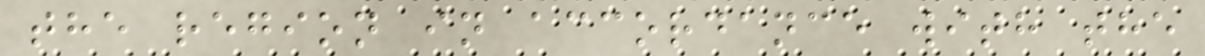the region in accordance with the
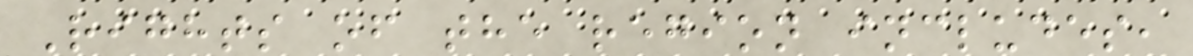Rights of the region includes,
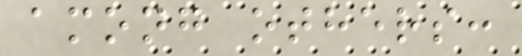among others:
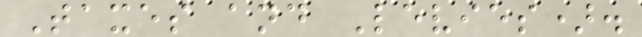Taxes and Levies).
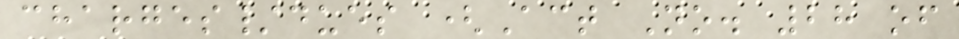charges/dues (Act No. 28 of
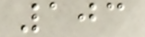103
